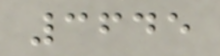3645
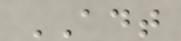ADT
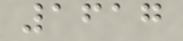1617
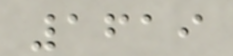1619
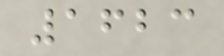1623
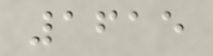1615
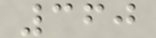360
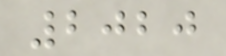2020
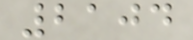2104
